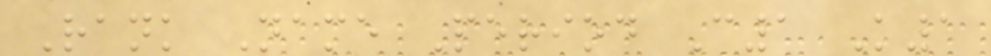Rank Name Period C1 K1
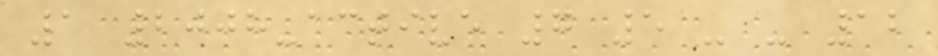1 2008-active 7 5 - - 12
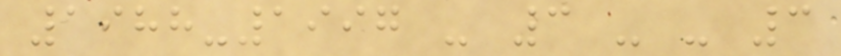1988-1997 - 3 - - 3
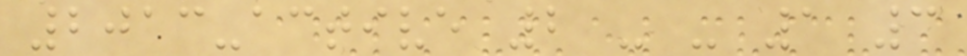2013-active 2 - - 1 3
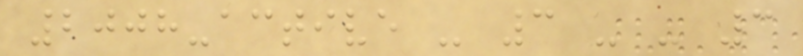2008-active - 3 - - 3
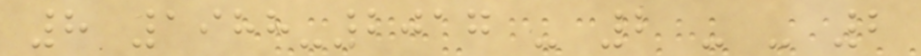8 1988-2017 - 2 - - 2
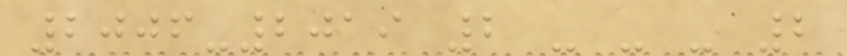2006-2019 2 - - - 2
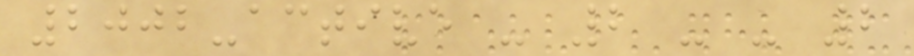2002-active - 2 - - 2
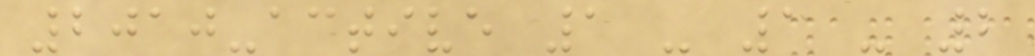2010-active 1 - 1 - 2
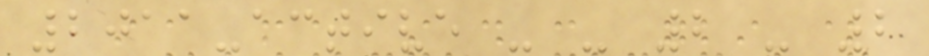2011-active - - 2 - 2
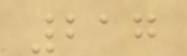217
